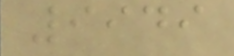9949
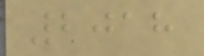2018
